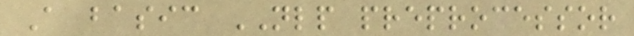A basic NLP preprocessor
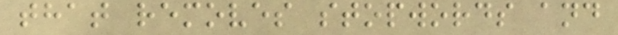that removes stopwords and
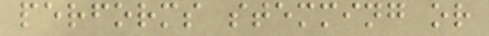performs stemming or
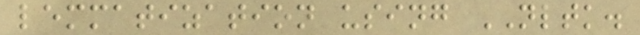lemmatization using NLTK.
